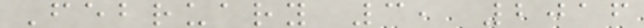February 3, 2016
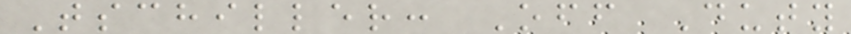Tschiller: Off Duty
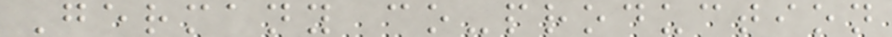Germany co-production
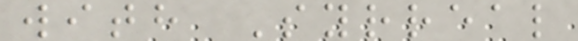with Syrreal
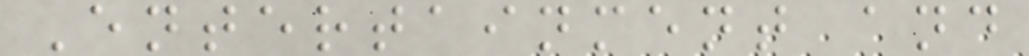Entertainment and
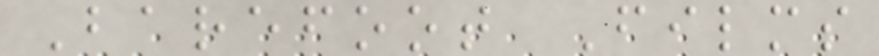Barefoot Films
